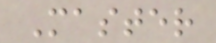Master
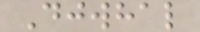Djwhal
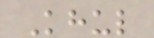Khul
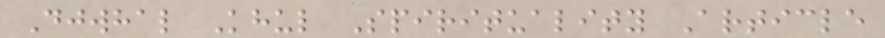Djwhal Khul Spirituality Article
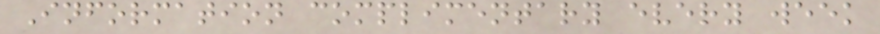Information complimentary every week
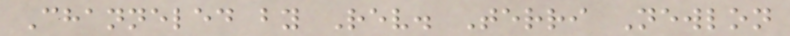Channeled by Rev. Terri Newlon
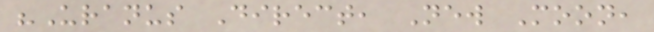"Uranus Direct, New Moon,
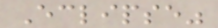Eclipse"
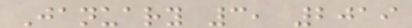January 3, 2019
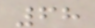68
